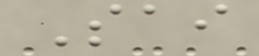Sai
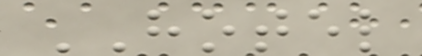HOTEL
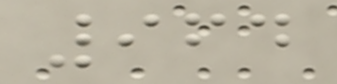964
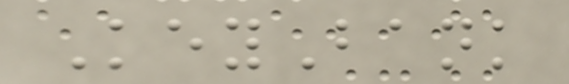KeyBank
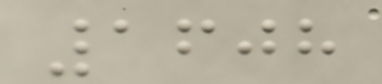1608
